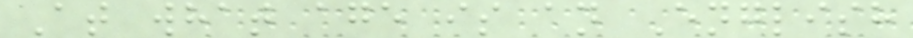At what age is an English
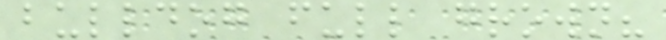bulldog full grown?
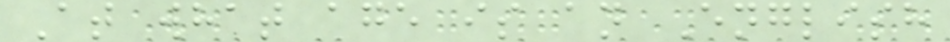At what age is an English
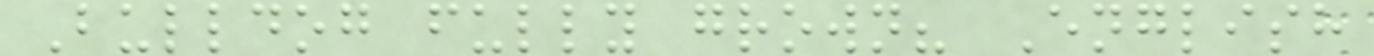Bulldog fully grown? English
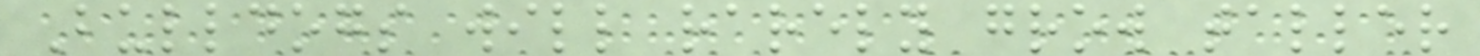Bulldogs will rarely grow taller
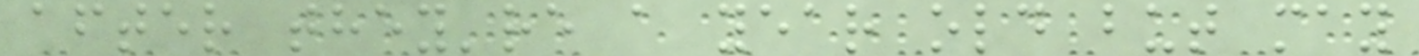after they're a year old but may
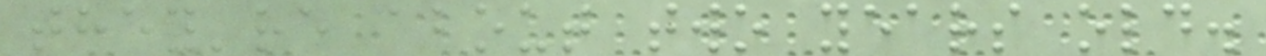they're about two years old.
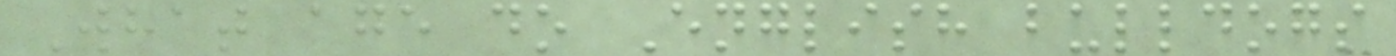What age do English bulldogs
